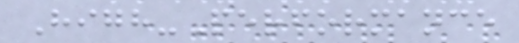High-Performance
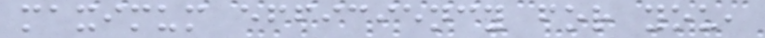maximum efficiency for you,
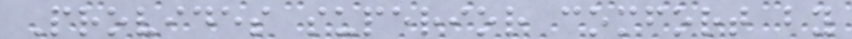Provides superior comfort by
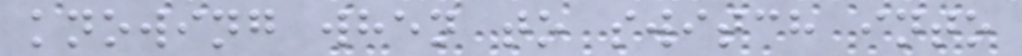knowing when to switch into
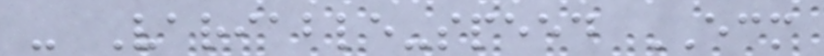- Variable-speed ECM
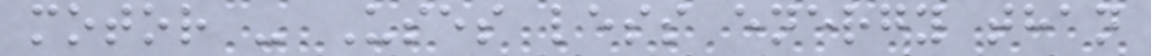motor - Uses less energy than
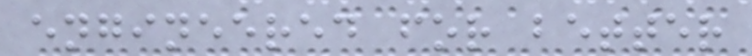engineered for better
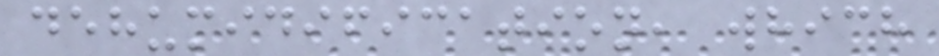dehumidification, which
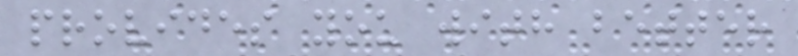provides you with better
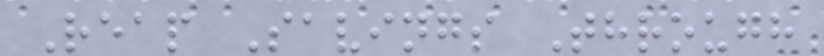Reap Savings Through
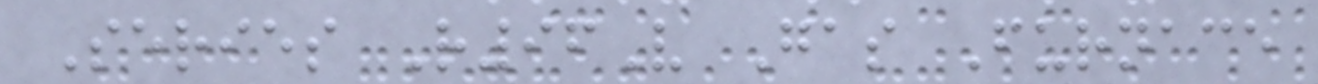Series R96V Gas Furnace
